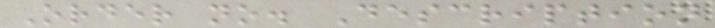Order no. Description
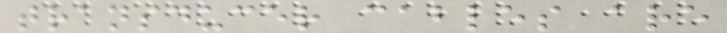transducer cables are
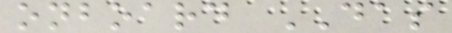onboard DAS
